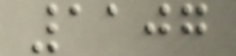1107
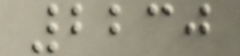2230
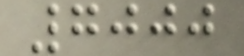7000
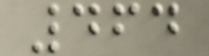464
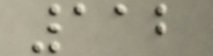112
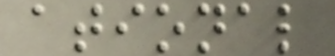ational
